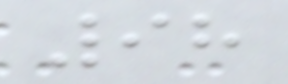98
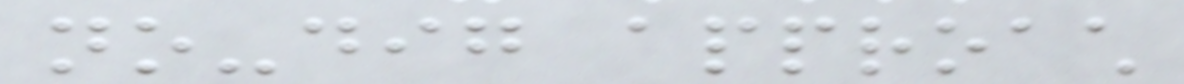no-dig approach
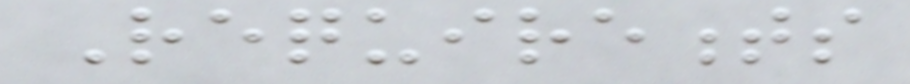Requirements
